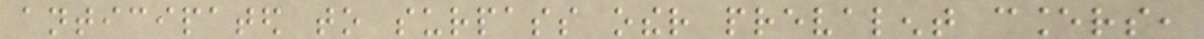anticipated to surpass other prevalent cancers,
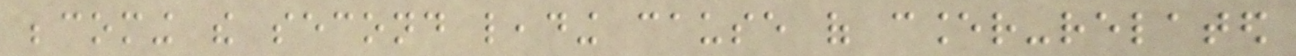becoming the second leading cause of cancer-related
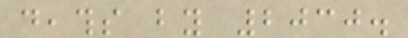deaths by 2030.
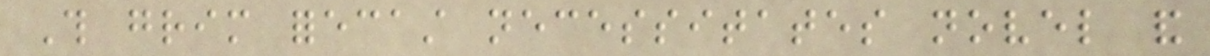This grim forecast necessitates novel and
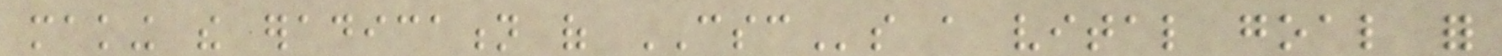making the eradication of CSCs a vital goal for
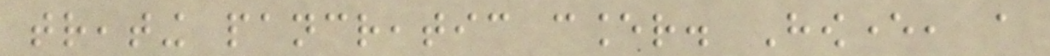treating pancreatic cancer. However, a
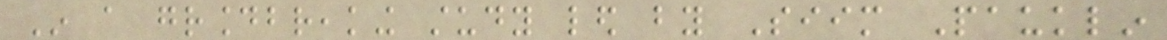In a groundbreaking study led by Siim Pauklin
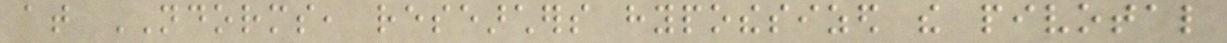at NDORMS, researchers hypothesized the pivotal
